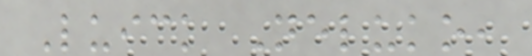Luick Neluko,
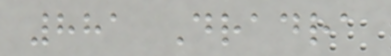881 Dradra
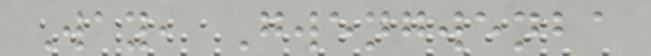Way, Gwengwenba
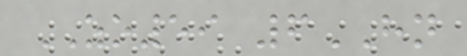ZO59 6HN
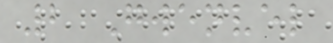2 Gwenvel
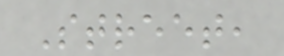Street,
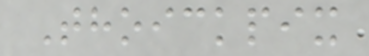Thoickpix
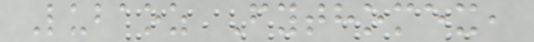Lubaoz Fythomex,
